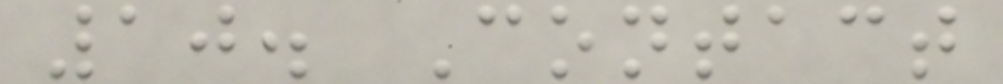10. Contact
